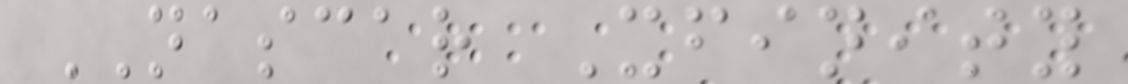NASCAR Xfinity
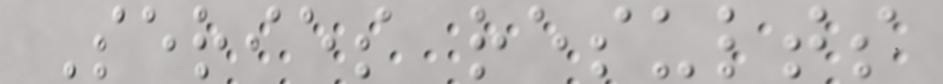Series results
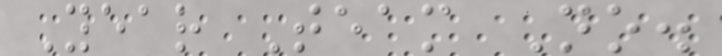Year Team No.
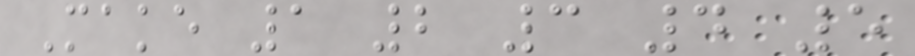Make 1 2 3 4 5
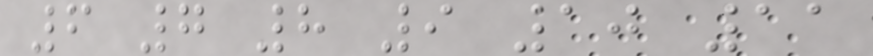6 7 8 9 10 11
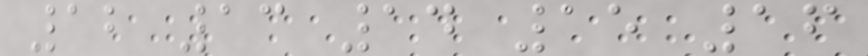12 13 14 15 16
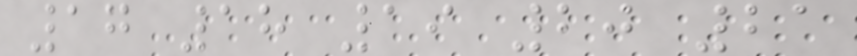17 18 19 20 21
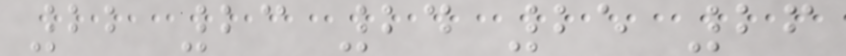22 23 24 25 26
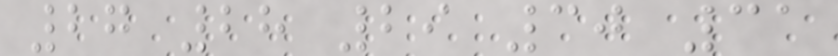27 28 29 30 31
